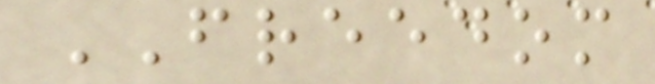FREEDOM
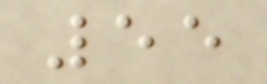55
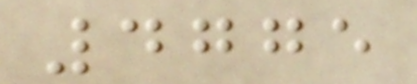4775
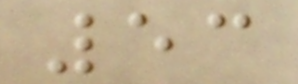53
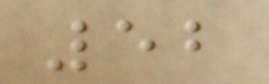52
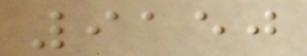9150
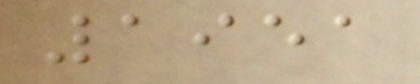1951
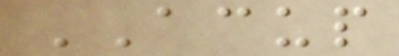ACUP
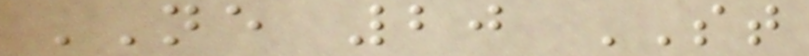NE 20 ST
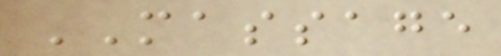MASSAGE
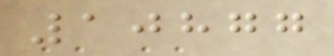10877
